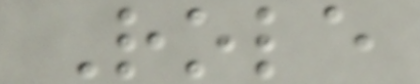Role
